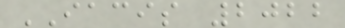IACIS 2022
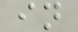in
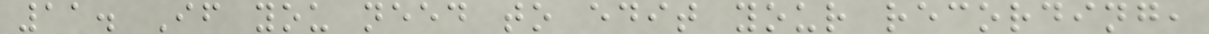11. If you need to edit your recording,
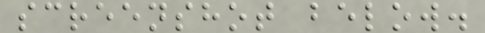screenshot below.
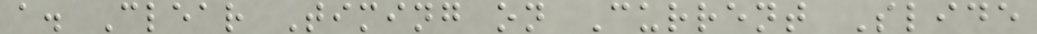a. Clear Timing on Current Slide
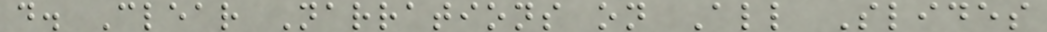d. Clear Narrations on All Slides
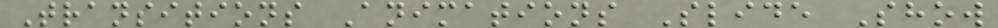Transitions Animations Slide Show
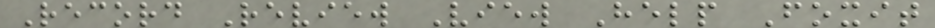Record Review View Help Foxit
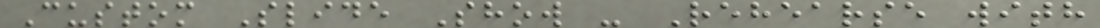Custom Slide Show - Rehearse with
